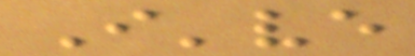I've
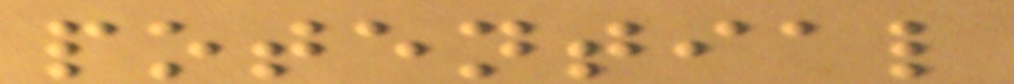potential
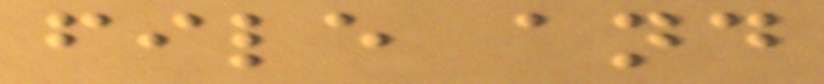file and
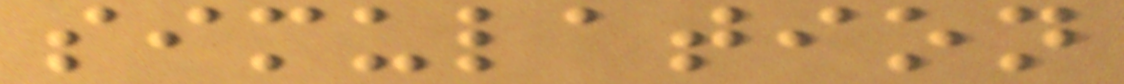simulation
